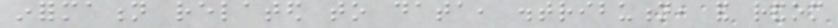information related to data, distribution, and random
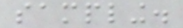sampling.
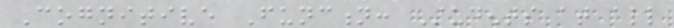Cognitive Function: Students at all
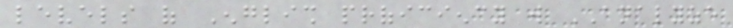levels of English proficiency will ANALYZE
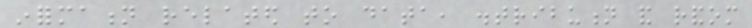information related to data, distribution and random
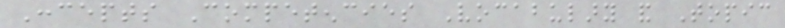Concepts Competencies Vocabulary and Topic
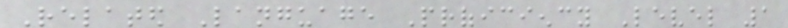Related Language Proficiency Level 1
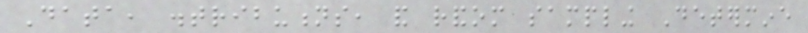Data, distributions, and random sampling Determine
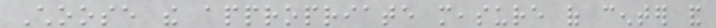Choose the appropriate measure of center and
